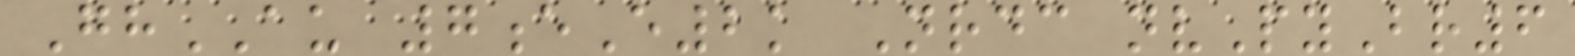GhAU 7eE2k Nrdc nvPyBr6
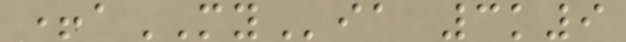+aMYia 3k9
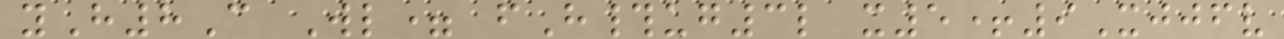yH8C Wl= fH#ug3l x5+9Xjjfv
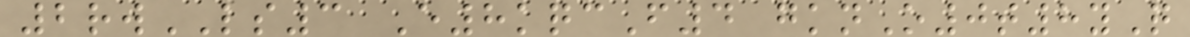2rwLS3 E8kqcF4 gknO0t8yQ
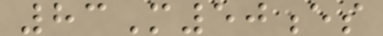83M50es
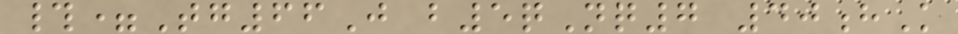#=Tg66J b5qNq7 40hK
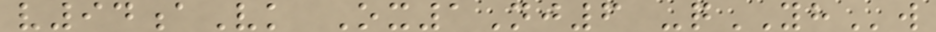v94aVk Ox1Nj6 -qYHw
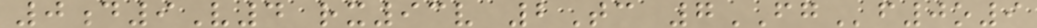0d9V4 rx93v 2Tc 7FGf0o9
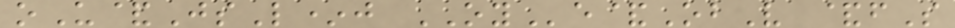oU&JsL*j OYe&ObV &fS
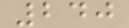240
